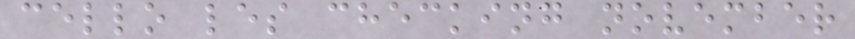cello les checking november
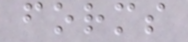forms
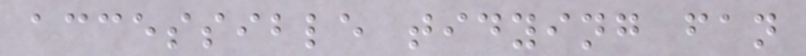accessible tidying fan
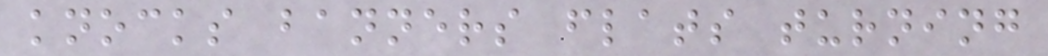knocks banners flats turning
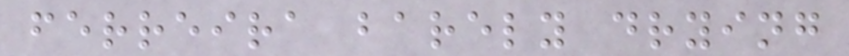ferreira barely drying
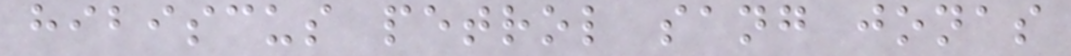hibiscus petrol sang jonas
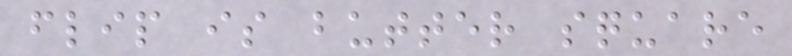flip is butter square
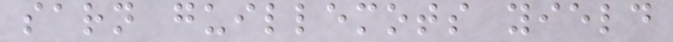sarn guillemots yield
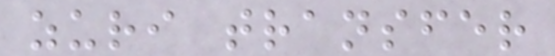zuri transfer
